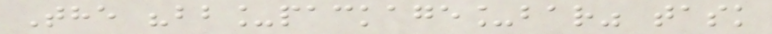The "bb_package_bar" task
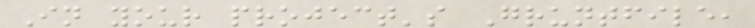In your project's Gruntfile,
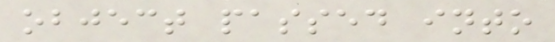object passed into
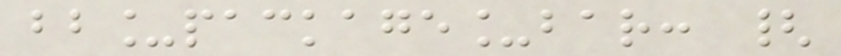bb_package_bar: {
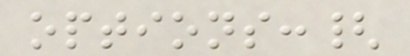options:{
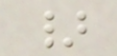}
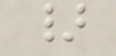}
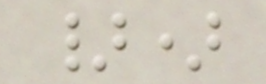})
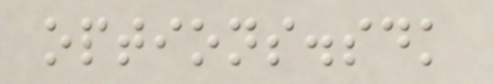options.sdk
